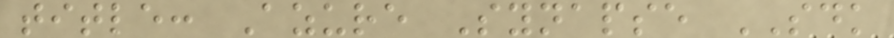title: Azure Synapse SDK
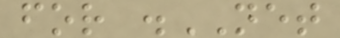for .NET
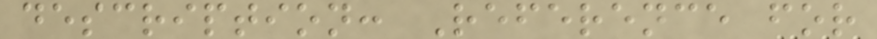description: Reference for
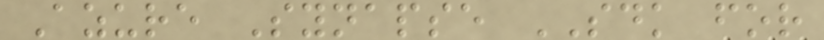Azure Synapse SDK for
